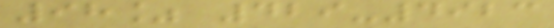98% 429-4923
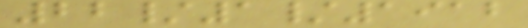22/1/1912
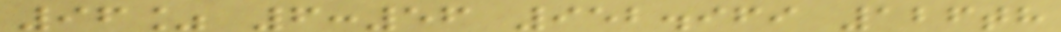96% 6:56 952.969 126th
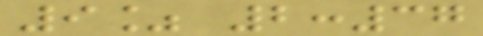9% 2:37
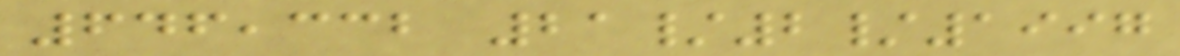646,332 21/2/1997
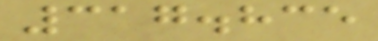317.835
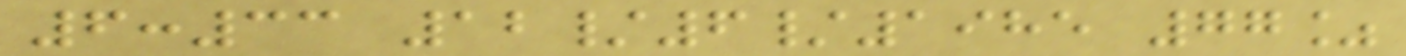6:33 12/6/1985 77%
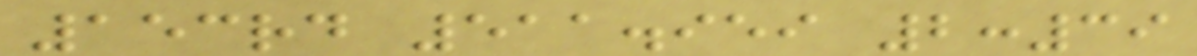153rd 511.959 2:39
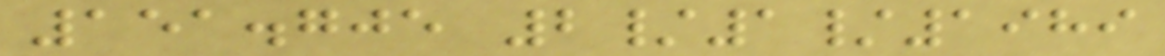151.705 2/1/1989
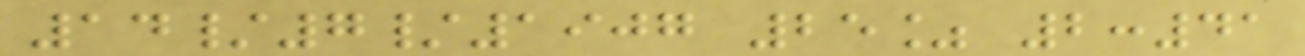14/7/1907 25% 2:41
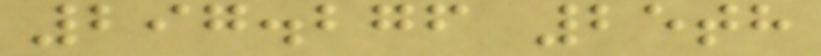297.276 25th
